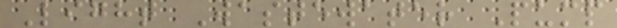Light Wastewater Pump
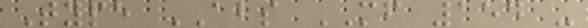Type ABS MF 154 -
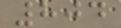804
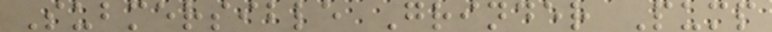Submersible Grinder Pump
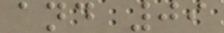and 09
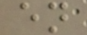en
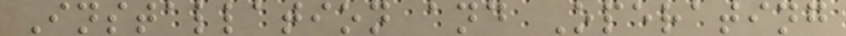Installation and Operating
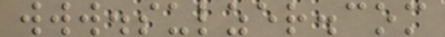www.sulzer.com
